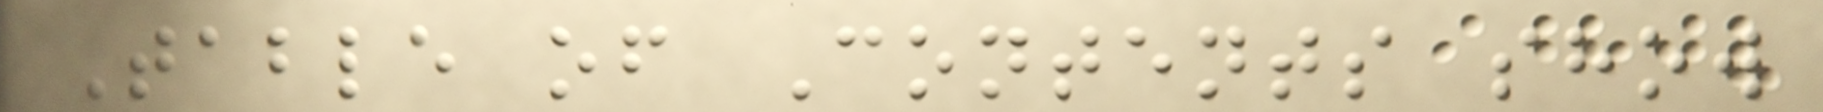Table of Contents show
